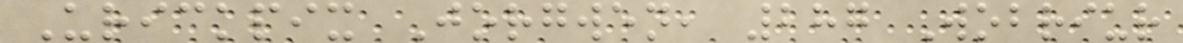Urickpix Jorgwen, 287 Wobriur
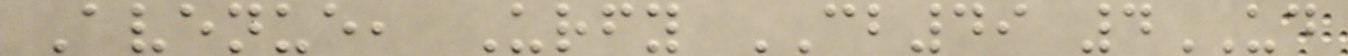Avenue, Urfy CB49 4UD
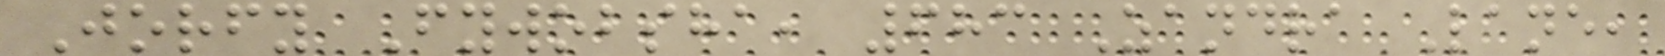Jorfy Fywobsha, 683 Zandra Lane,
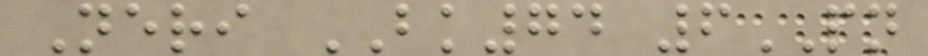Neri BK74 6PN
